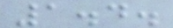1.4.
